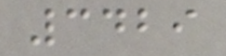3429
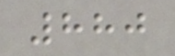880
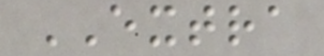EXTRA
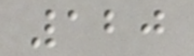120
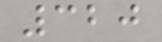320
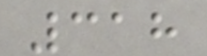318
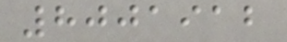8001912
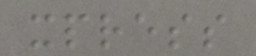xpress
